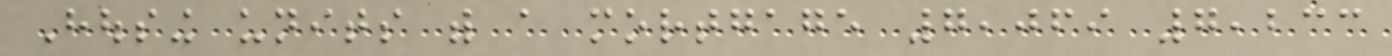Housing units with a mortgage 7,069 7,233
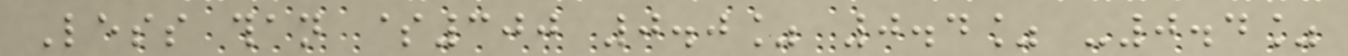Less than $300 0.0% 0.4% -0.4%
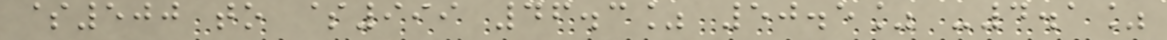$500 to $999 46.3% 50.5% -4.1%
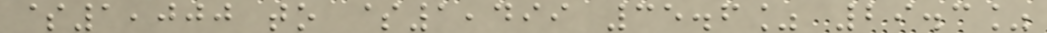$1,000 to $1,499 35.6% 29.3%
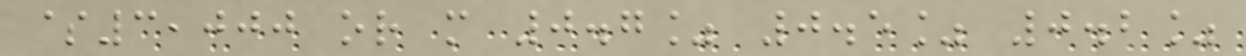$3,000 or more 0.7% 0.5% 0.2%
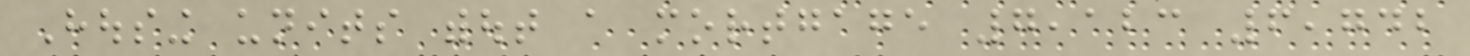Housing units without a mortgage 7,123 6,742
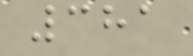381
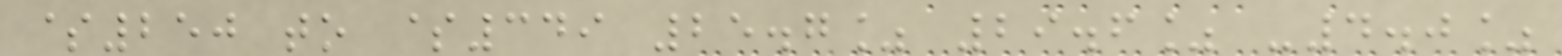$250 to $349 25.7% 29.6% -4.0%
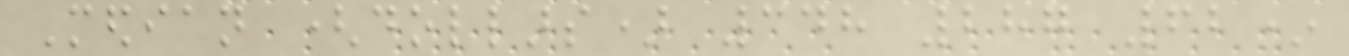Median (dollars) 348 287 62*
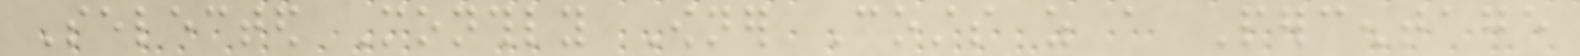Selected Monthly Owner Costs as a Percentage
